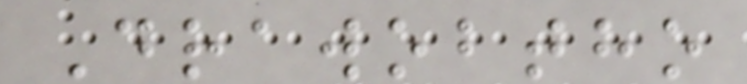Drawobtho
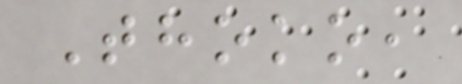Thoko,
